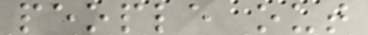people out
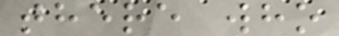there who
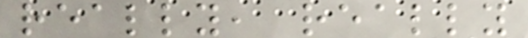really, really
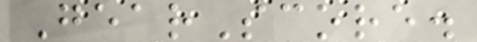GearScore.
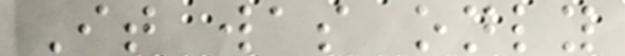It was only
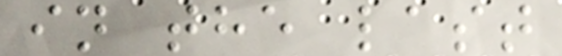in the last
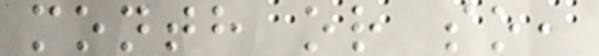month or so,
